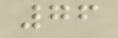76
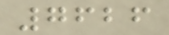7626
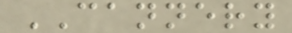CANNERY
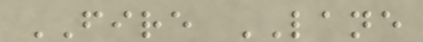FIRE LANE
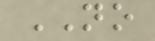NO
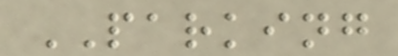PARKING
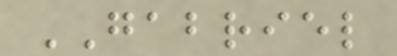GABRIEL
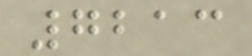7213
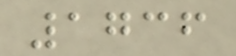1736
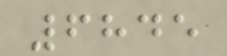6845
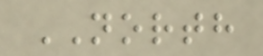NORTH
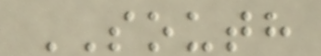SOUTH
